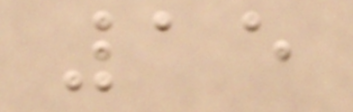15
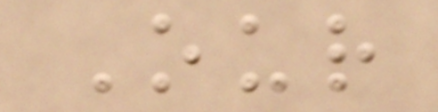Our
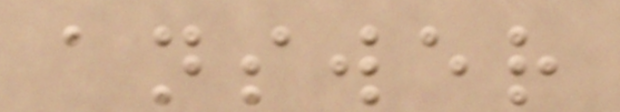answer
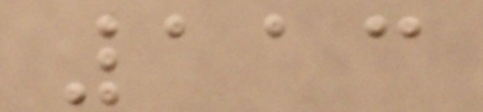113
